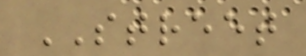STREET
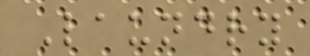Laundry
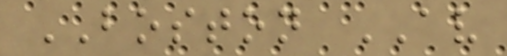BOSTON AV
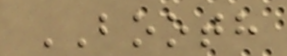BOOTH
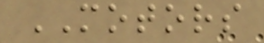MOTORS
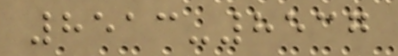8513-8537
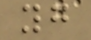yg
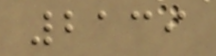2139
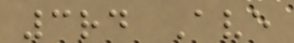3rd Ave
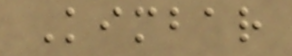Kimbar
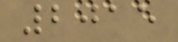2015
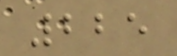225
